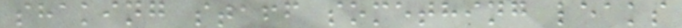shaking staff something leaks
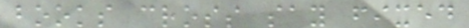books cross say fixed
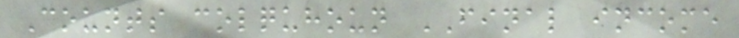Counts colquhoun FINAL income
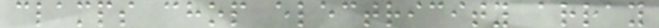clamps chop electricity array
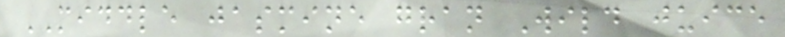MIDDLE jasmine gran Wild juice
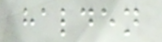halden
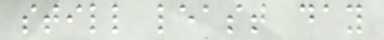still least day
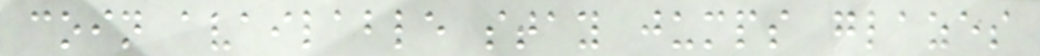coin available stay jumps glazes
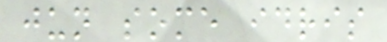jun some idris
